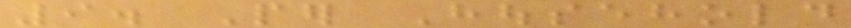9. Per Household
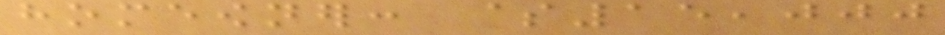homeowner: $15,000
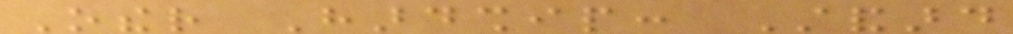Other Hardship: Standard
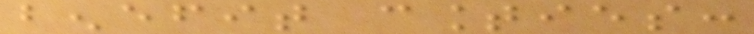benefit counties:
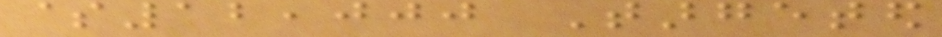$12,000 Targeted
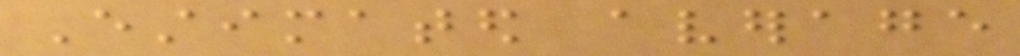Estimated average
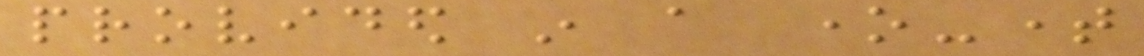provided in a one-time
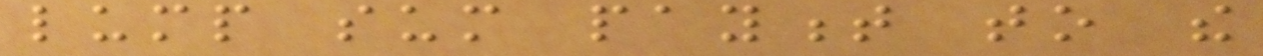lump sum payment to the
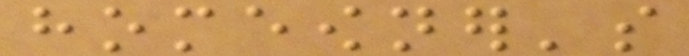homeowner's
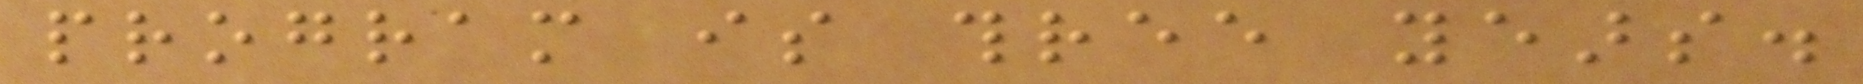program is three years.
